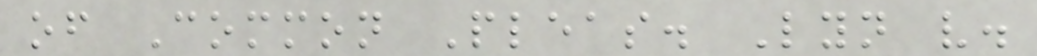of Common Pleas. Lyn v.
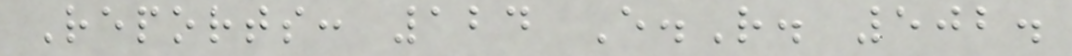Reports: 124 E.R. 502.
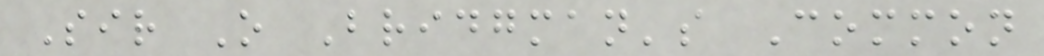Sir O Bridgman's Common
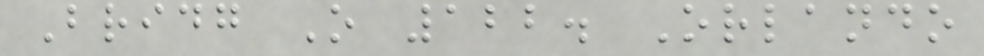Bridg O 122. Orlando
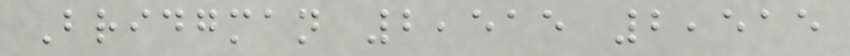Bridgman 2,515 2,515
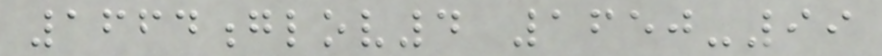1664glov4 1650-99
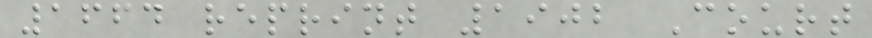1664 reprint 1902 Court
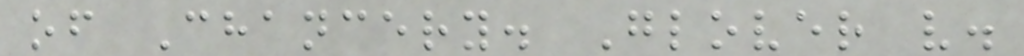of Chancery. Glover v.
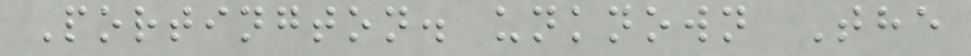Portington. unknown The
